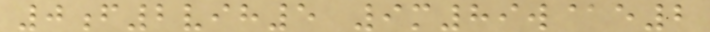0f2vih5 9m89w@e2
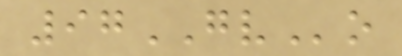97GVo
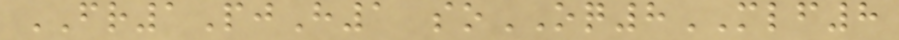FR1PjH1 soOQ8MLF8
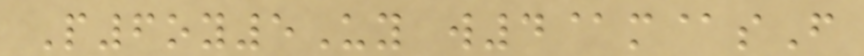P6oy5Uy w4@m@sF
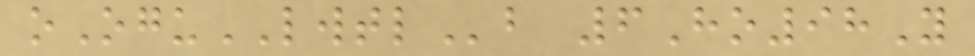oOguLWTLb 6Ho98Y
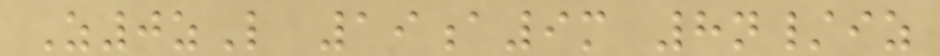Z0zL 19a9m 8n/iz
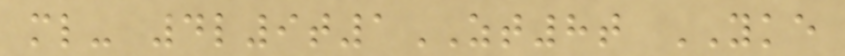ml- 4l9t1ZT8t YKE
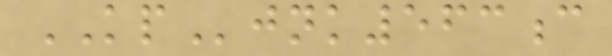KPjnk563c
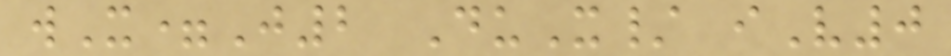wX=J2 DuX/ iV0
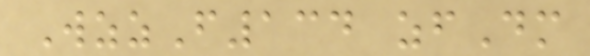WzzF134 zfDm
